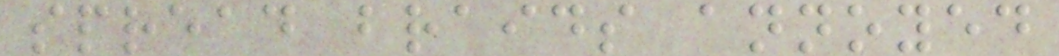spread braids annoyed
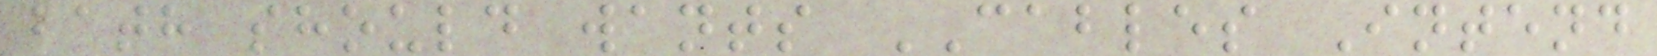bath should wants CABLES Intend
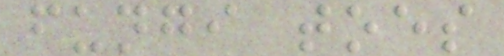fungi toes
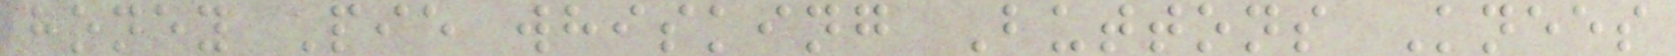honey Pie whisking Buttons Knees
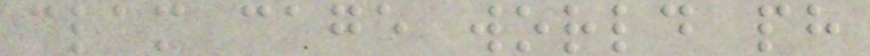clam cage world ph
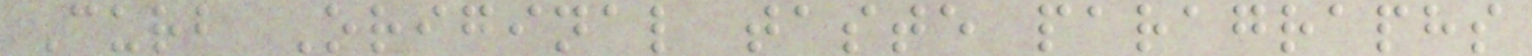Curb Original taste paragraphs
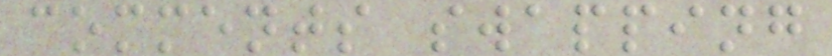comments swapping
